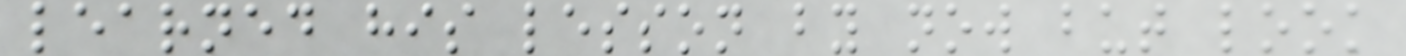learned his lesson by now but look
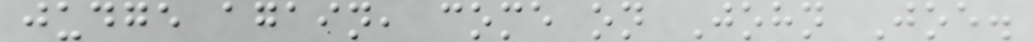judge again, come on John Joe.
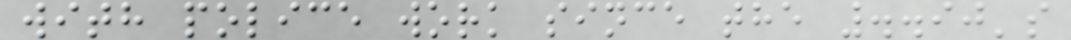with police work since the ..90's
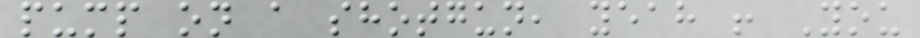pump on a shotgun, yeah ! You
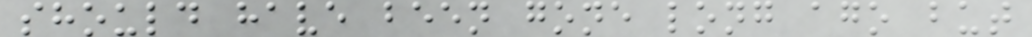should have been gone long ago but
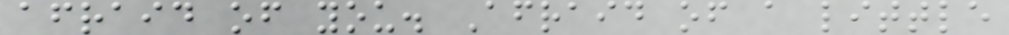afraid of you. Afraid of a little
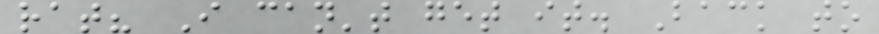rat? I can't get it. Back to
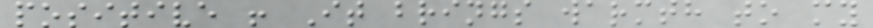positive ! It brings warmth to my
